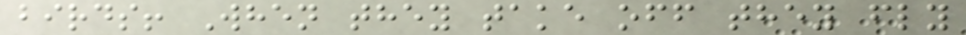birds! When they take off they fly
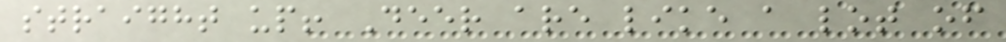straight up! Deer are like a lot of
